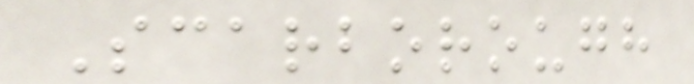Scarborough
